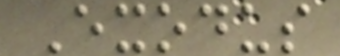Exodus
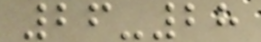26-28
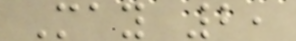May 2,
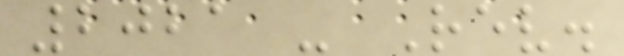2021 - Rev.
